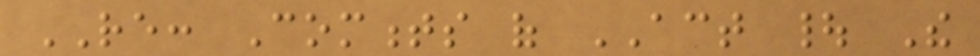RE: Comments of ACT | The
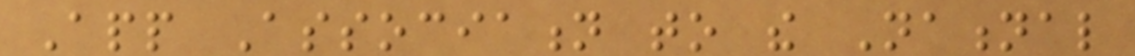App Association to the National
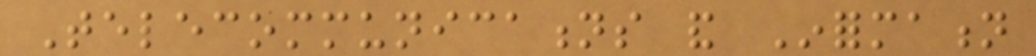Telecommunications and Information
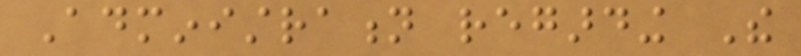Administration regarding The
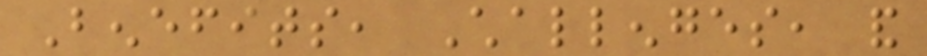Benefits, Challenges, and
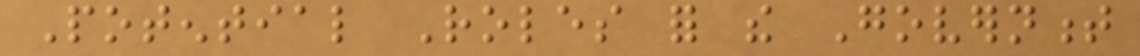Potential Roles for the Government
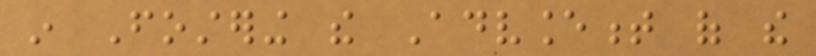in Fostering the Advancement of the
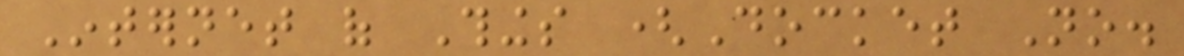Internet of Things (Docket No.
